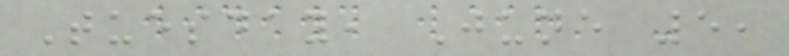Tuesday, June 5,
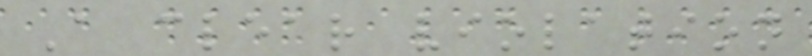A clear violation
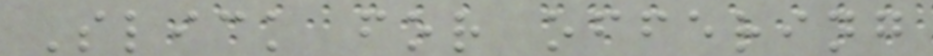Slick for offering
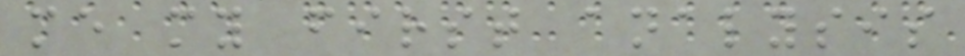me my first analysis
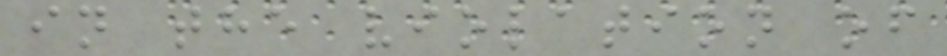in the violation of
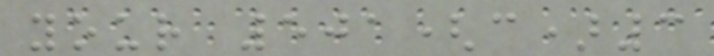your 501(c)3
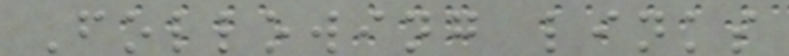Following links
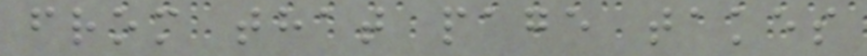from that page takes
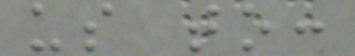us to:
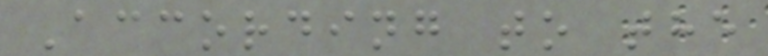According to the
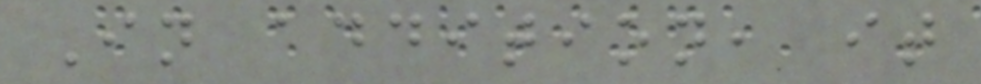In addition, it
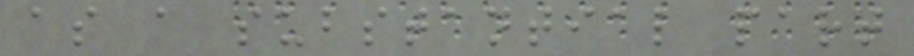as a substantial part
